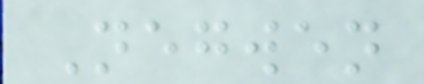Negwen
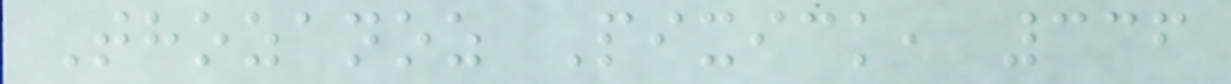Thozanoz Pixick, 336
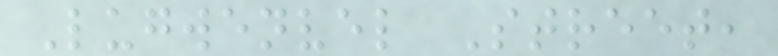Lugwenvel Street,
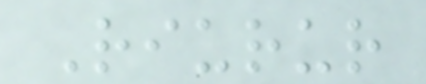Riurur
